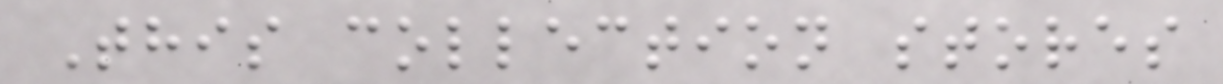This collection stores
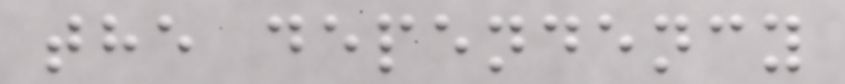the dependency
